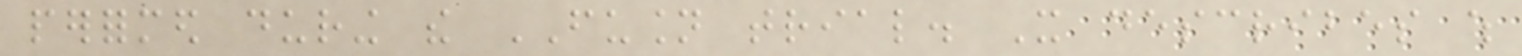performed during the FUSION trial. It describes which
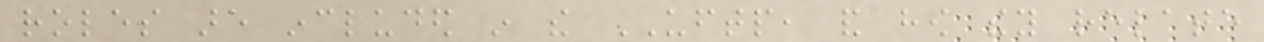roles are included in the UFTP, and how they relate
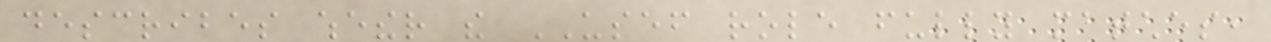describes whether the USEF role fully matches,
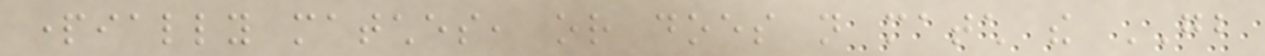partially matches, or does not match the GB
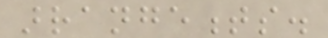arrangements.
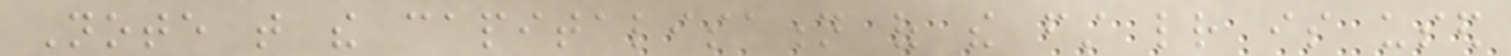Note that the capitalisation of the first letter is used
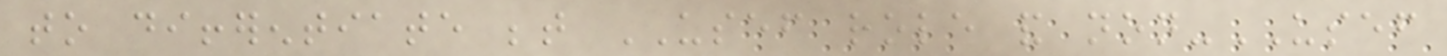to differentiate between USEF role and non-USEF
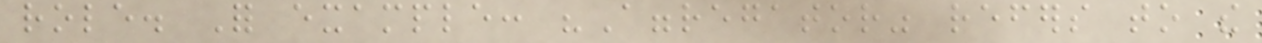role. For example: "Aggregator" refers to the
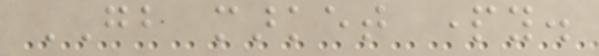GB market party.
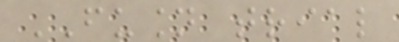FUSION trial
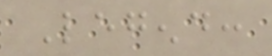Legend:
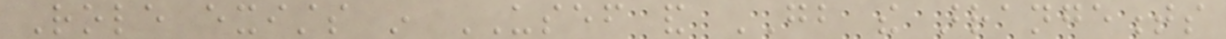Role exists in USEF and GB the arrangements
